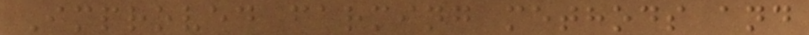Improved farming methods and
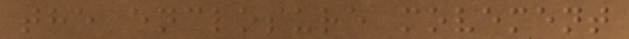the enclosure movement
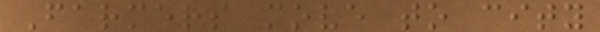Farmers move to city
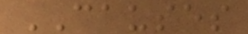CAUSES
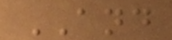AND
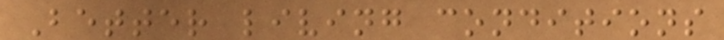Better living conditions
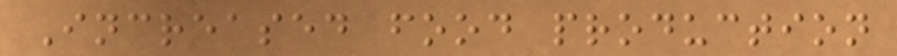Increased food production
